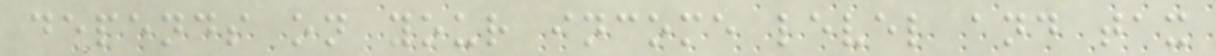depends on your income level and tax
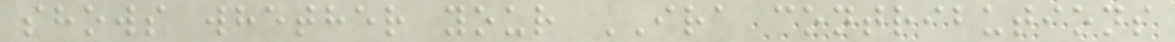shows whether your IRA contributions
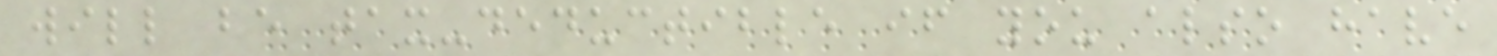will be tax-deductible if you also have
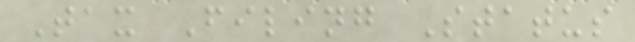Tax Filing Status
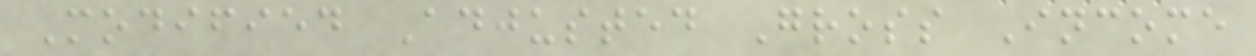Modified Adjusted Gross Income
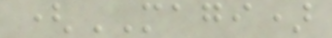(MAGI)
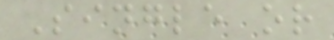Single or
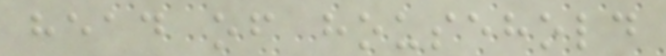head of household
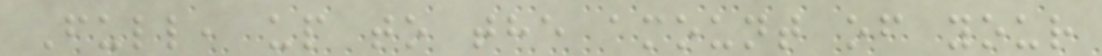Full, up to the amount of your
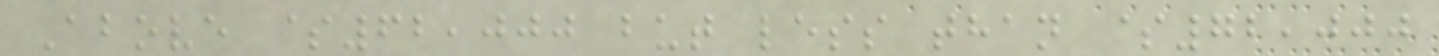Above $62,000 but less than $72,000
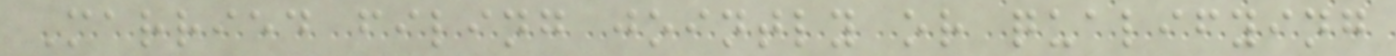Married filing jointly or qualifying
